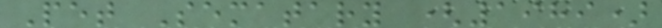Pet Sematary (1989)
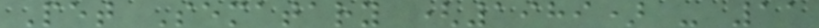Pet Sematary (1989) - 11
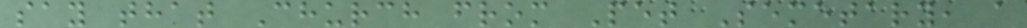say that Church from Pet Semetary, a
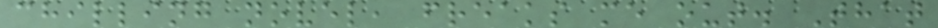chilling novel, freaks me out. That
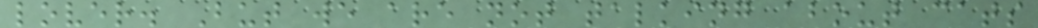lover. But we are not talking about cats
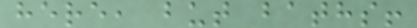here, but baths!
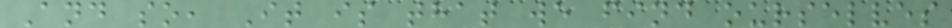And so, It is that we find ourselves
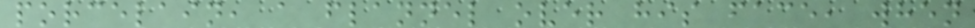porcelain, a flannel over his face, when
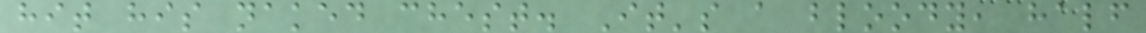hit his naked chest. It's a bloody, half
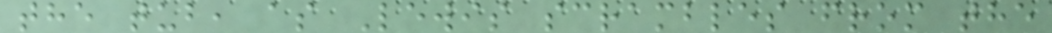the tub, as Lewis scrambles from the
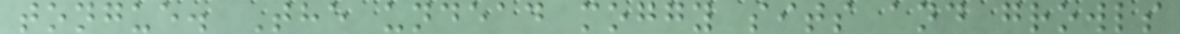tongue. The undead moggy sits and growls
